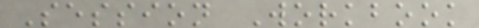Session Workbook
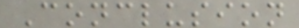Conclusion
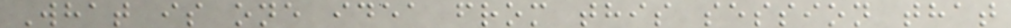What is one idea from this session that
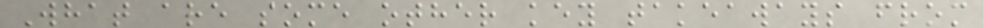What are some other key takeaways from
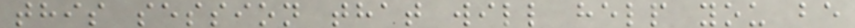this session that will help you be
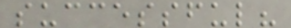successful?
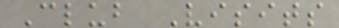Club Visits
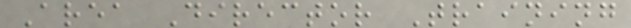Area Director Training
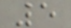5
